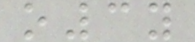o3y
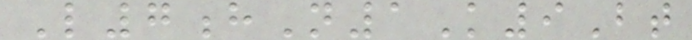L7hN1K9Bt
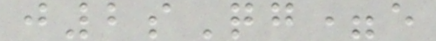j2sQg=e
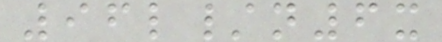96l/n6x
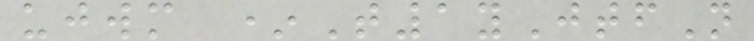ujwm *T1yJtfN
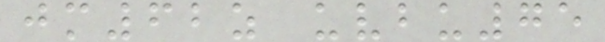jm62z uvbu75
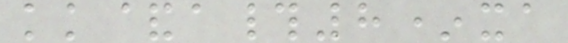kk&a#8*xa
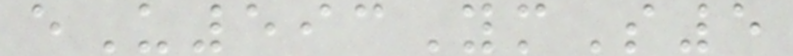eU593YmS5
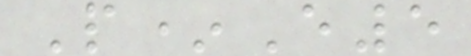P*E5
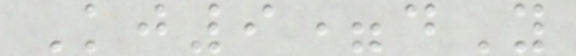Kj9=dY
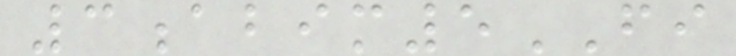3abim5FI
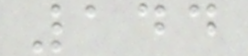144
